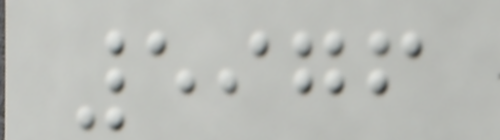5976
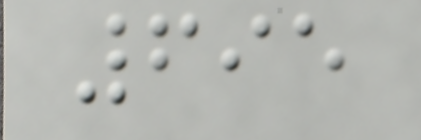695
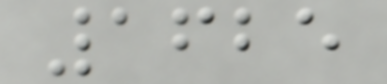1625
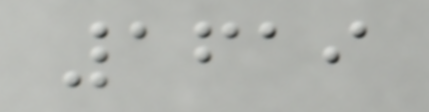1619
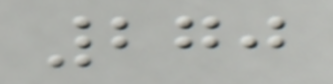270
